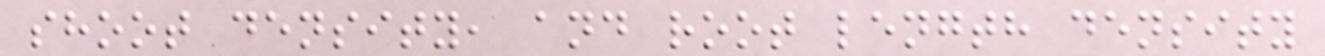shoot density, and root length density
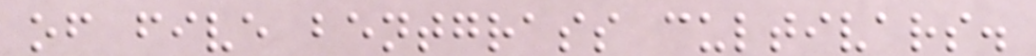of five bentgrass cultivars.
